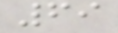69
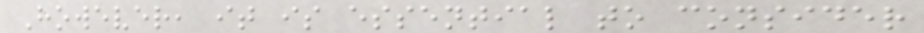However, it is essential to consider
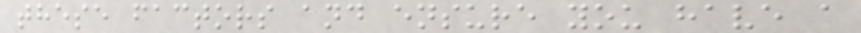these factors and ensure you have a
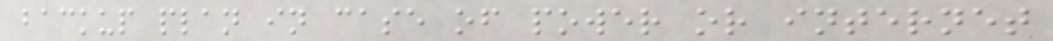backup plan in case of power or internet
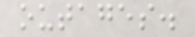outages.
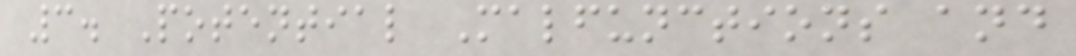3. Potential Malfunctions and
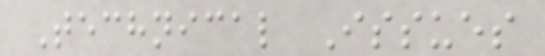Technical Issues
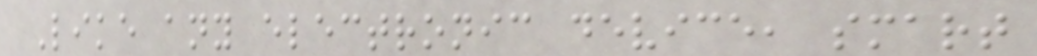Like any electronic device, smart
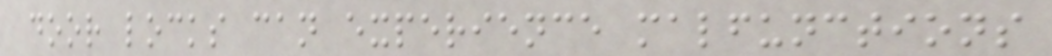door locks can experience malfunctions
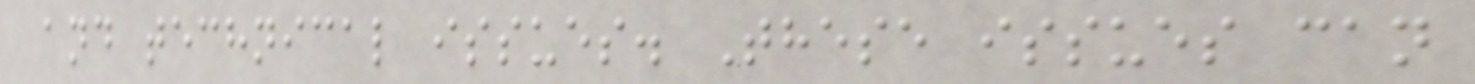and technical issues. These issues can
